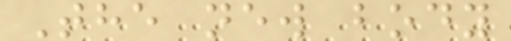The new body
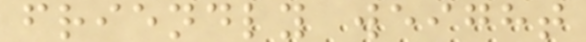friendly weight
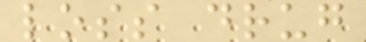loss drug
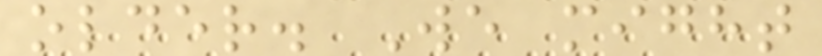older. We might
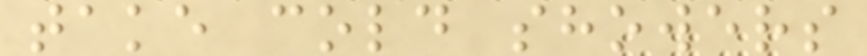take cold showers
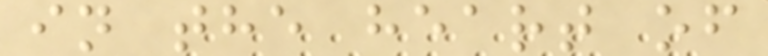in the heart of
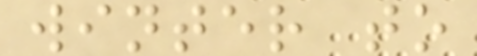winter to
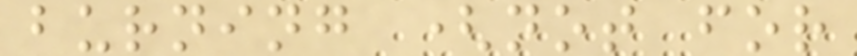burning (not for
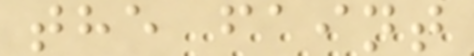the faint
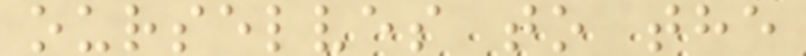ourselves to the
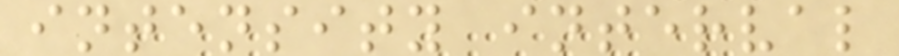intensity interval
